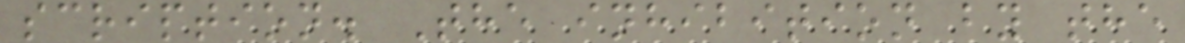scription. The inhibition by the
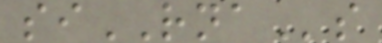siRNAs
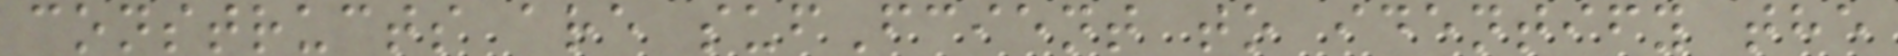constructs are sufFcient to identify the
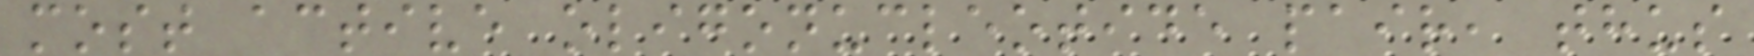most active oligonucleotide pair, thus
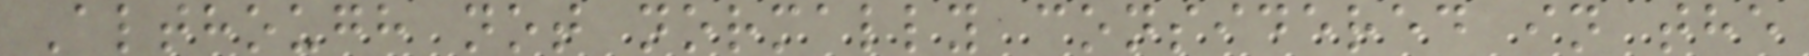Although not normally considered in the
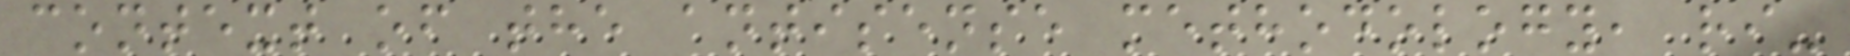context of the antisense methodology, ri-
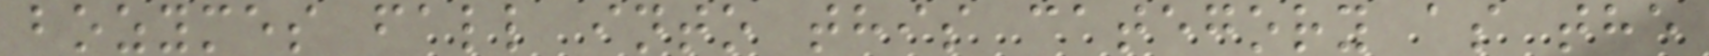bozymes fall into this category as the
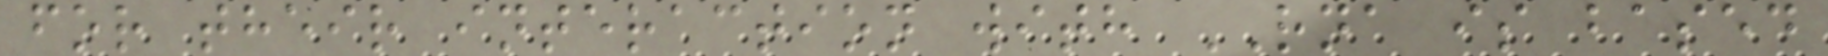for their interaction with RNA is based
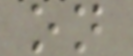on
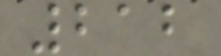212
